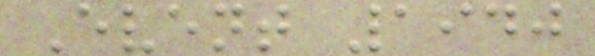Event 1940
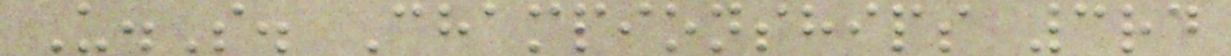U.S. Championships 3rd
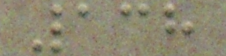138
